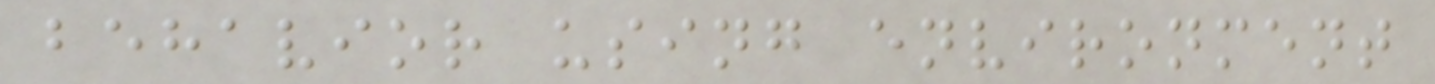behavior using environment
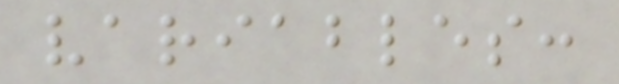variables:
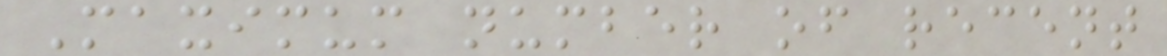Maximum number of recent
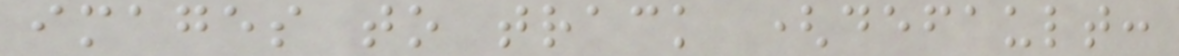images to track (default:
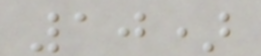10)
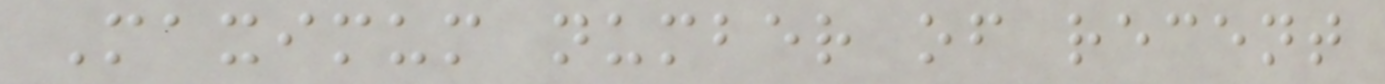Maximum number of recent
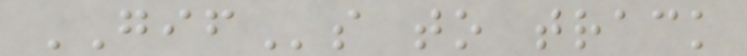GIFs to track
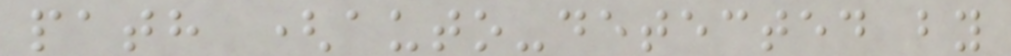path (auto-detected by
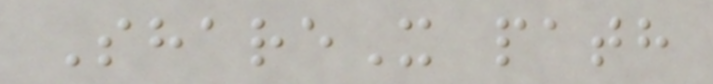ShareX path
